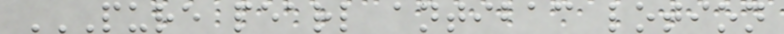PURE PEARL ANTIBAC LOTION
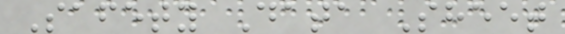Safety Data Sheet
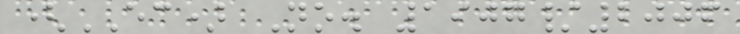(EC) No. 1907/2006
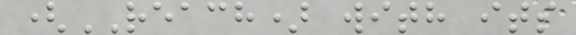(REACH) with its
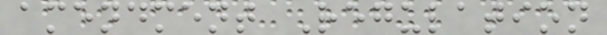amendment Regulation
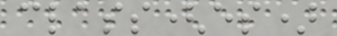class(es)
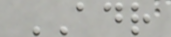ADR
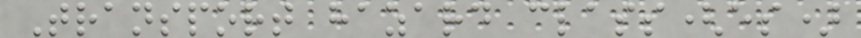Transport hazard class(es)
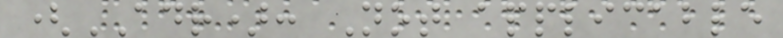(ADR): Not applicable
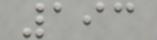193
